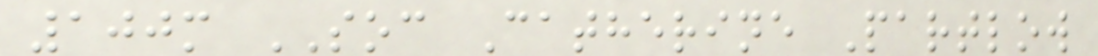100m SOC Catherine Partlow
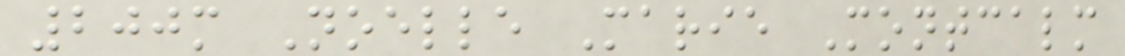200m Noelle Marie Montcalm
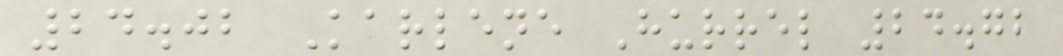24.02 Karlene Hurrel 24.72
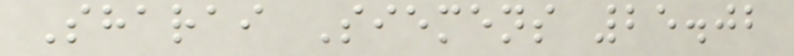Sharai Siemens 25.02
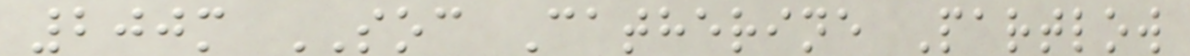200m SOC Catherine Partlow
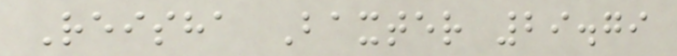Reisha Baxter 29.79
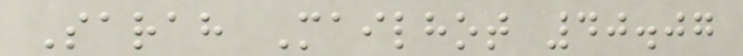Sarah Mailhot 40.07
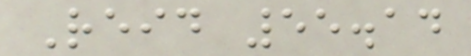Reid 55.14
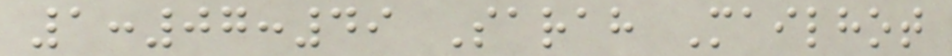1:07:49 Sarah Mailhot
